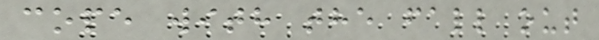cope with the fall out
